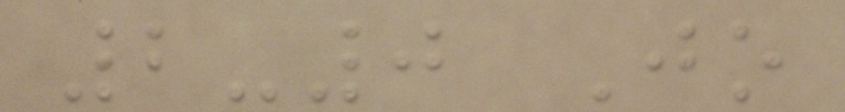2-0 Jo
